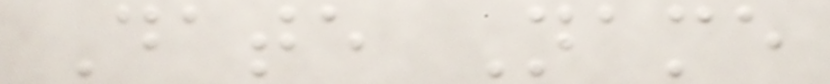Date Name
